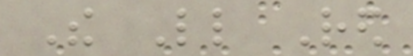The Little Red
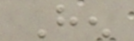Hen
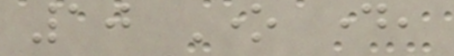10 One day,
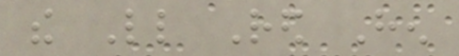the Little Red Hen
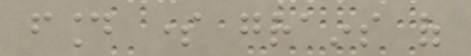found some grains of
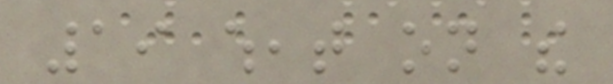19 wheat on the
